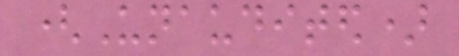(Unaudited)
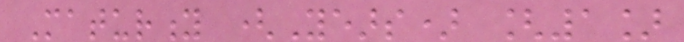Maturity (Years) [1]
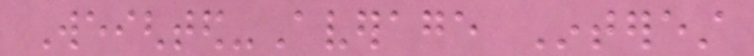Weighted-Average Interest
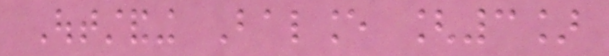Outstanding Balance [3]
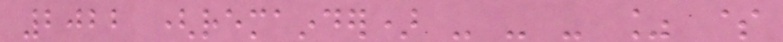2022 (remainder) - - - % $
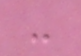-
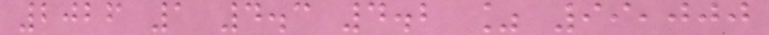2026 1 4.3 4.2 % 99,000
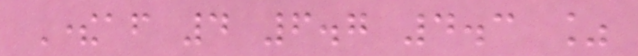Thereafter 4 6.7 4.3 %
